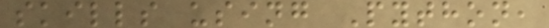skills using Python,
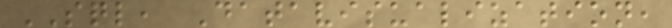SQL, Datavisualization,
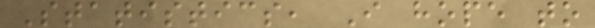Statistics, I hope to
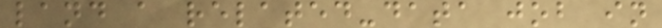land a related-data job in
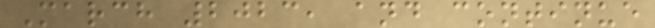March 2023, and continue
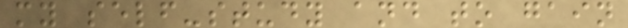my self-study and to gain
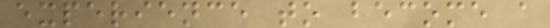experience to become a
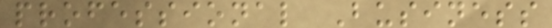professional Business
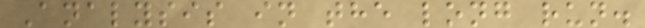Analysis in the long run.
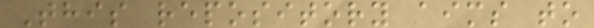This repository aims to
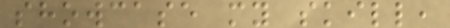showcase my skill,
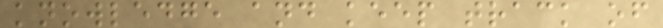knowledge and keep track of
